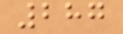287
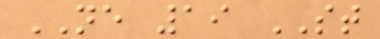NE 19 ST
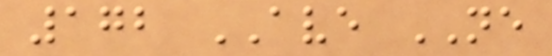172 AVE NE
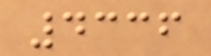4336
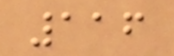116
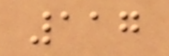117
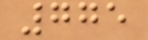775
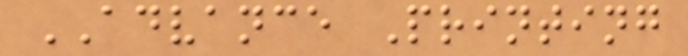ADVANCE Printing
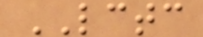LCTC
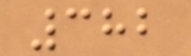382
